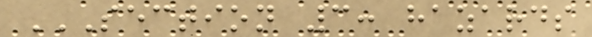SECTION 3: HAZARDS
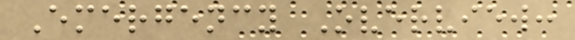Emergency Overview:
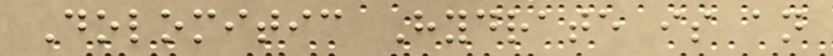Dolomitic Hydrate is an
